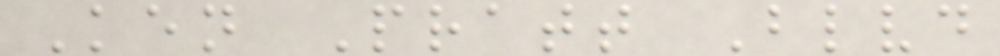Ken Pratt Blvd
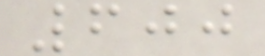600
